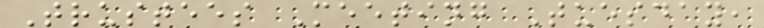Trustees Meeting Tuesday,
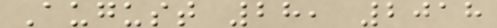August 28, 2018
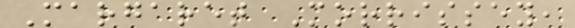Margaret Morrissey,
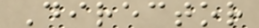Director
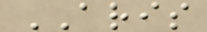ARIS
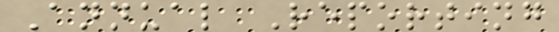Annual Reporting
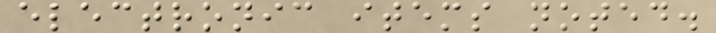electronic items noted.
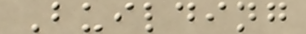Building
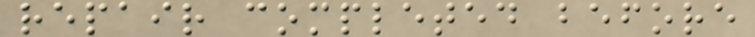repair completed before
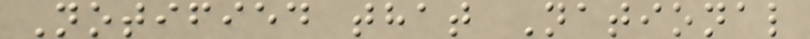Notified that National
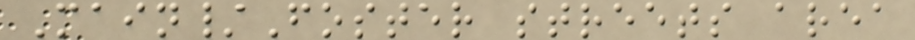Main/Foster streets area
